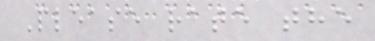Please rate the
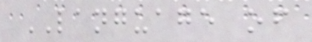LANGUAGE of
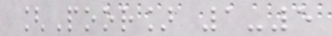[Poor] 1-5
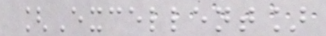[Excellent]
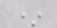*
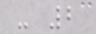- 2
